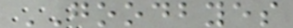GOODBYES
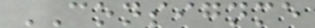CONSIGNME
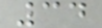34
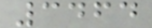3464
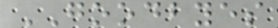GOODBYES
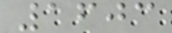1603
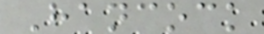Hancock
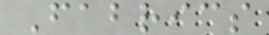Fabrics
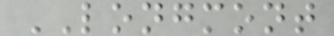LONGMONT
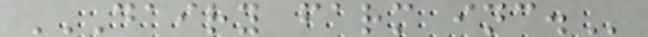DAIRY FARM INC.
